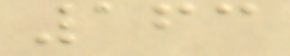163
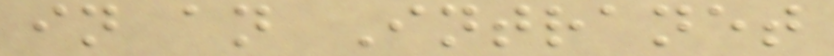in an Intranet
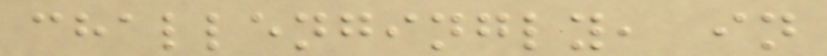challengingly, in
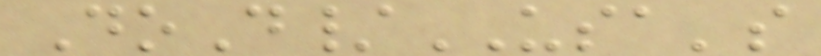DoD/USA's
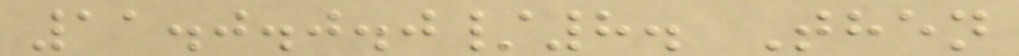11.0.0.0/8. Then
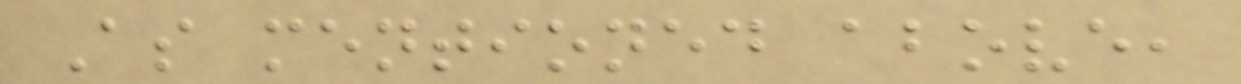As mentioned above,
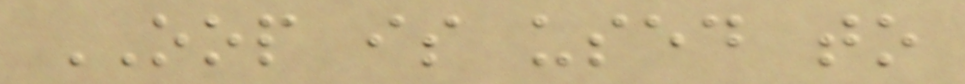OOP is used to
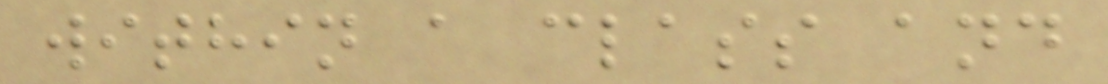within a class and
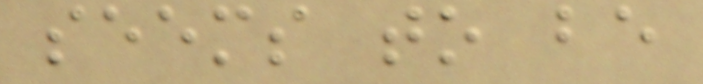seems to be
